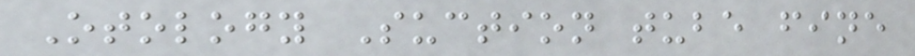Otology Suction tube fine
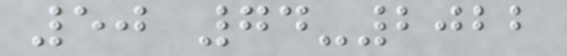50 74-2022
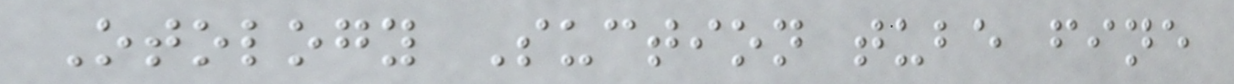Otology Suction tube fine
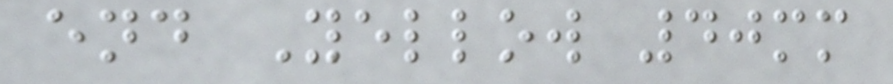end Yellow 40mm
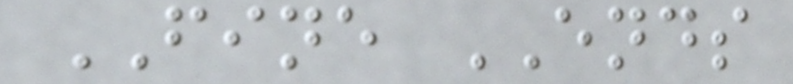FINE ENDS
